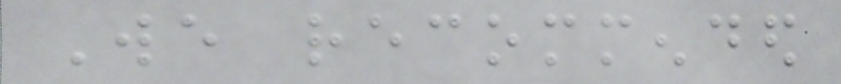We recommended
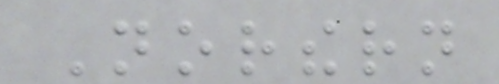Northern
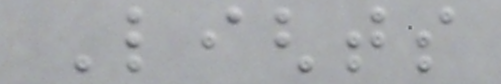Lights
